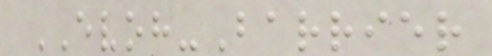EVOH-Barrier
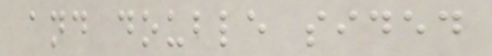and double sided
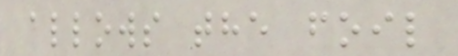allows the foil
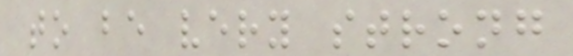to be very strong
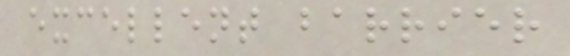excellent barrier
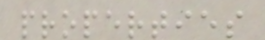properties
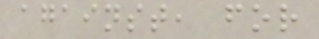against, for
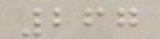267
